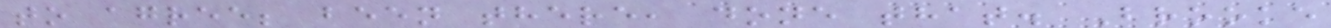to agree; been there, done that. Brooke
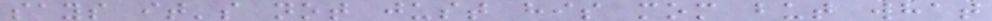says it's not just his mom but what
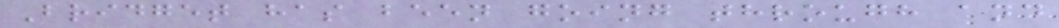Bridget has been going through and
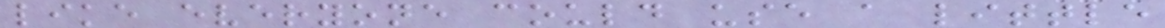like everyone could use a little
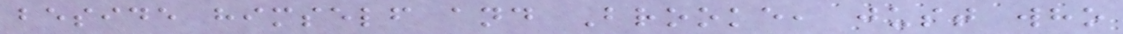beside himself and Brooke, just who
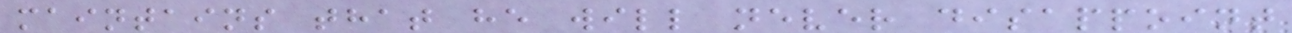maintains that he will never disappoint
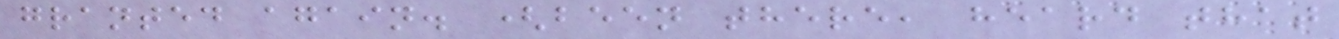granted again. (been there, heard that
